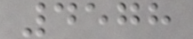4578
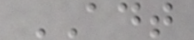ADT
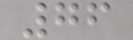76
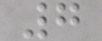7
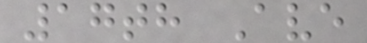17th Ave
